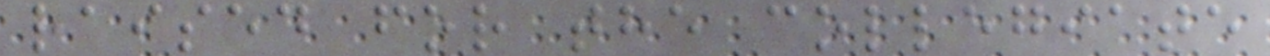raised for the collegiate
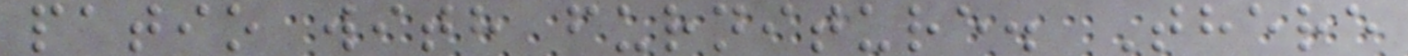patio with furniture. There
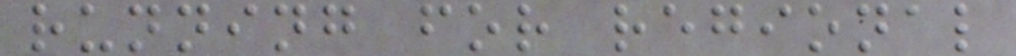running for regional
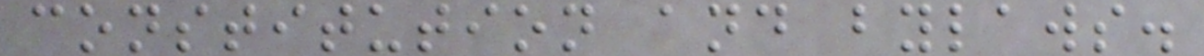constitution and bylaws.
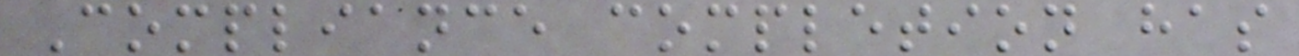Compliance completion has
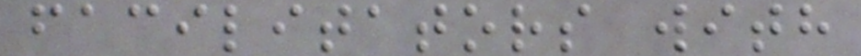facilitators with
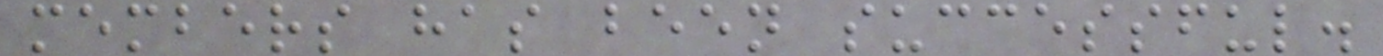members has been successful.
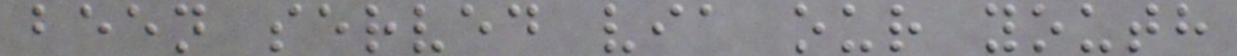been served via our youth
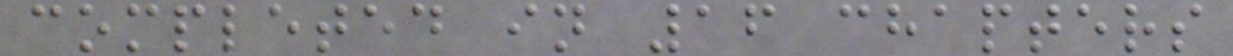completed in 16 chapters
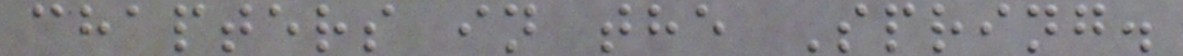chapters in the Spring.
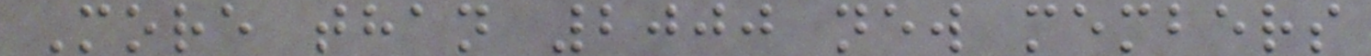More than 2000 new members
